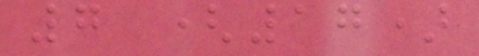7 (17)
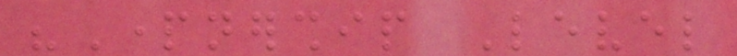"Partnership Level
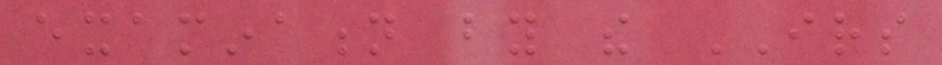examination by the IRS
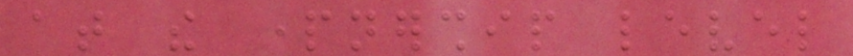at the partnership level
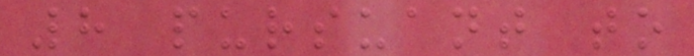8 pursuant to
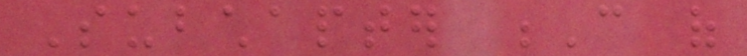Subchapter C of
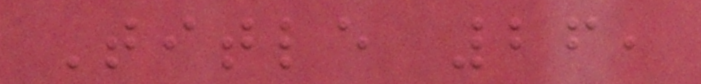Title 26,
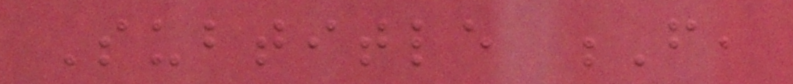Subtitle F,
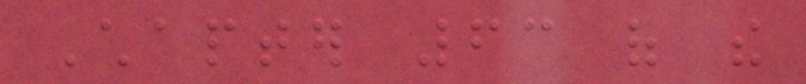Chapter 63 of the
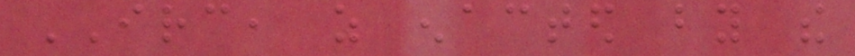IRC, as enacted by the
